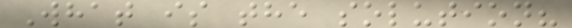What is the solution?
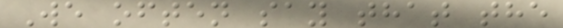We often say that the
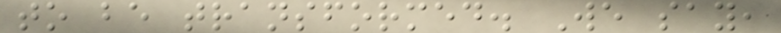to be transformed. We say,
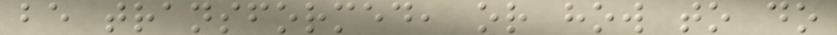be transformed, or how to do
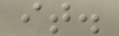it.
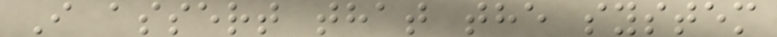I assert that the system
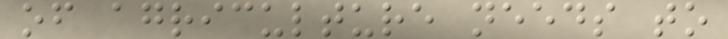of agriculture needs to
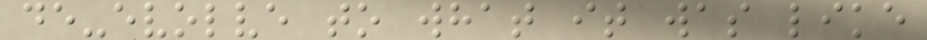de-evolve to what it was like
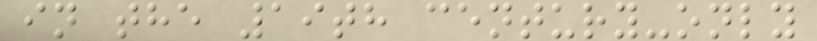in the 19th century-only
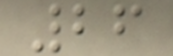26
